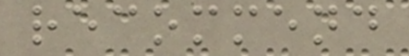recommend
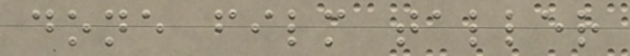done film taller
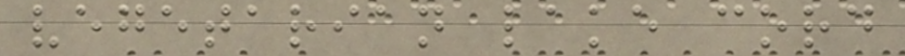vegetarian lake cord
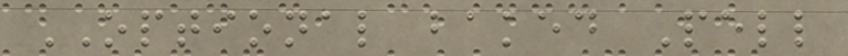OPTIONAL baked Pell
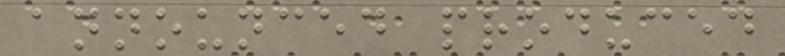announced produced
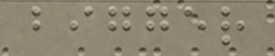bigger
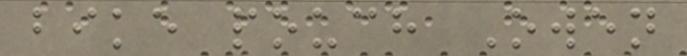bike pouch Owen
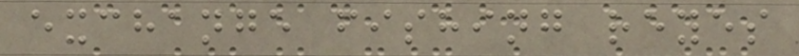exchange fishing reyes
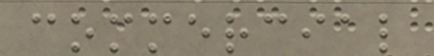commercial
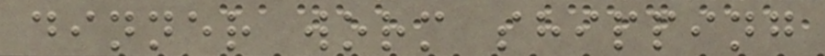dinner worm shipping
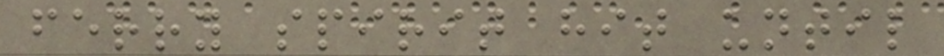ferry spirit hit until
